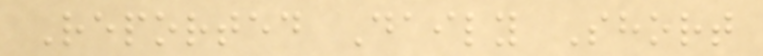Reported Daily Short
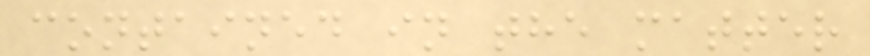contained in the matter
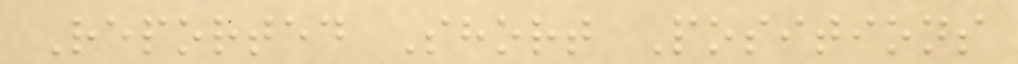Reported Short Positions
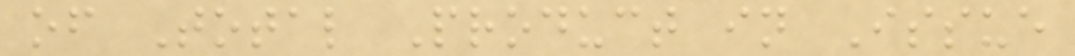of Total Product in Issue
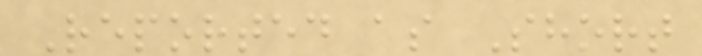Reported as Short
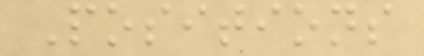Positions
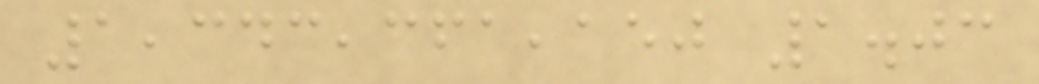1,343,361,150 1.03
